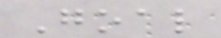Goal
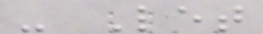- Let
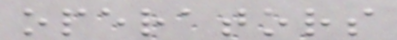operators
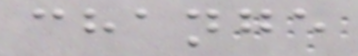change
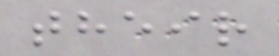their
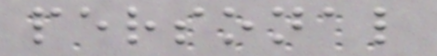personal
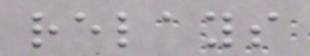relays
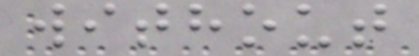without
